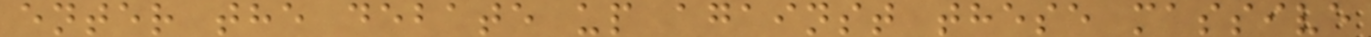enter the debate up against these massive
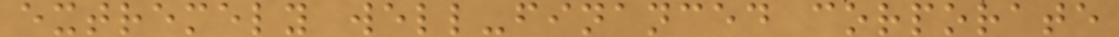extremely well-financed corporate
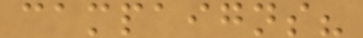campaigns?
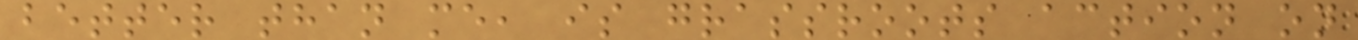better than me, is grassroots action on
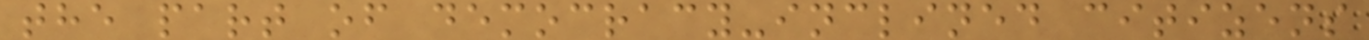the part of democracy-inclined citizens
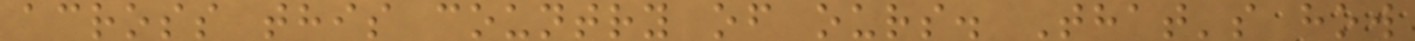across this country of ours. That's how
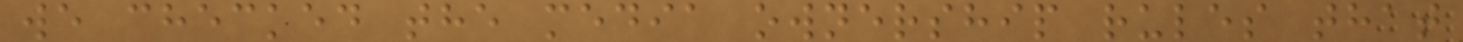we checked the media ownership rules that
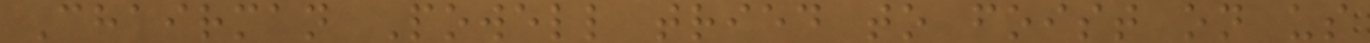Chairman Powell tried to foist on us
